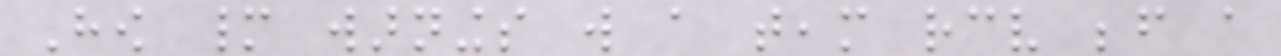How many warnings will a team receive before a
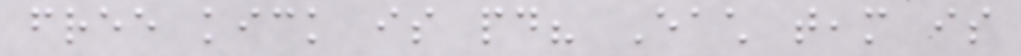free kick is paid? Each team is
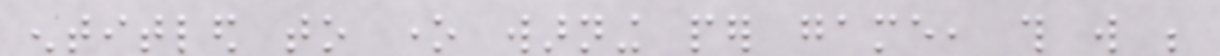entitled to one warning per game, this will be
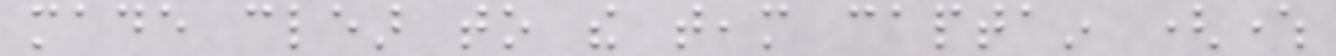made clear to the team captain (where
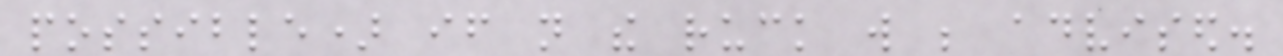possible) if not the ruck will be advised.
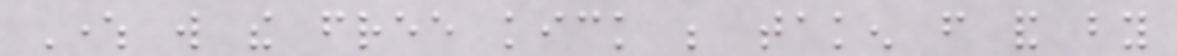Where will the free kick be taken from and by
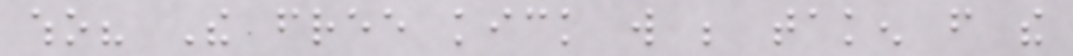who? The free kick will be taken from the
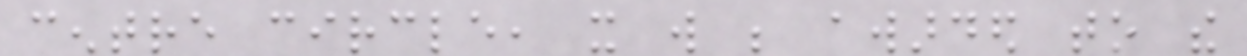centre circle, it will be awarded to the
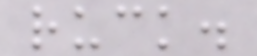ruck.
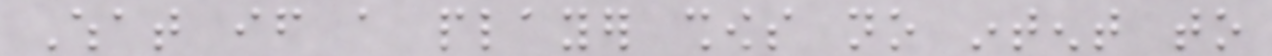What if a player shows no intent to
